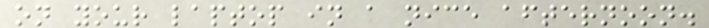on your laptop in a nice afternoon.
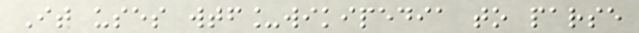It uses wtf_wikipedia to parse
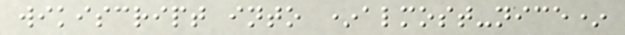wikiscript into *almost-nice*
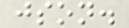json.
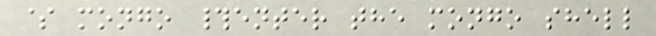$ mongo #enter the mongo shell
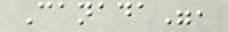Canada",
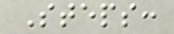Steps:
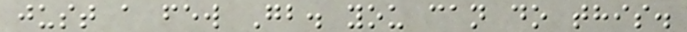just a few Gb. you can do this.
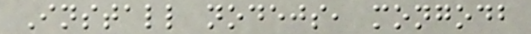Install nodejs, mongodb
